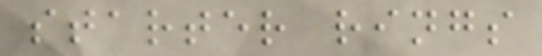starter rings
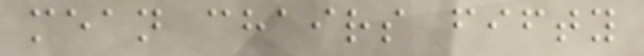mean chairs fifty
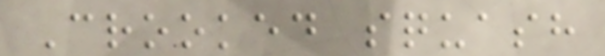Crooked squash
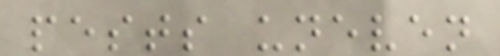pests uneven
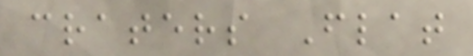craters Flat
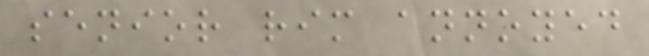senior rim annoyed
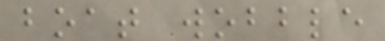boat wobble
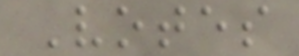Votes
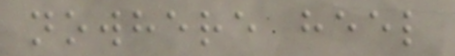nowhere heel
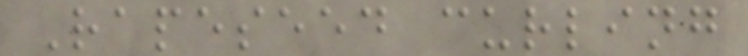Rapeseed curling
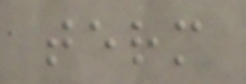term
